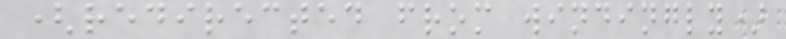(redirected from windingly)
